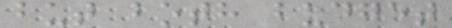but both budget
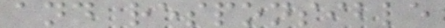and responsible
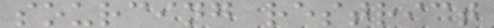sourcing restrict
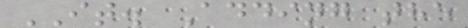IT. Adding the
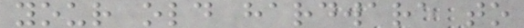your old hardware to
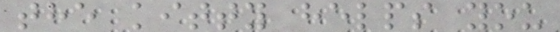the kitty helps you
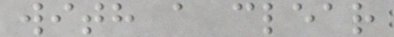with a clear
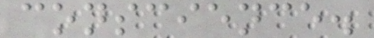conscience.
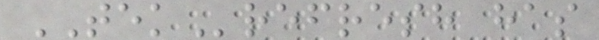TEKrefresh has
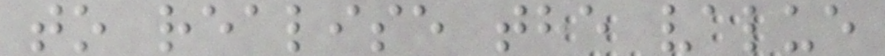to realise the value
